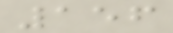156
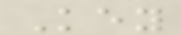Key
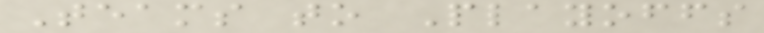Teams to Playoffs
